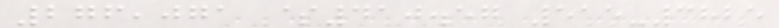276,071 $410.57 515-3825
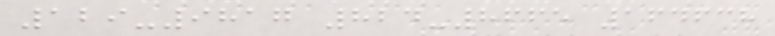129-9817 824-8665 164638
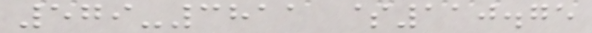579-3811 $110.75
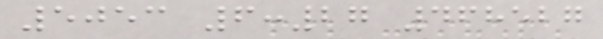5053 6:27 468527
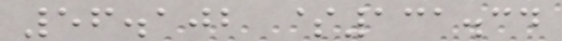56.102 $131.34
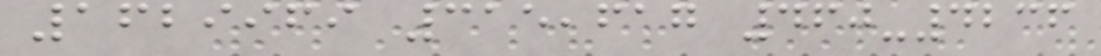1629969 315,617 460-4236
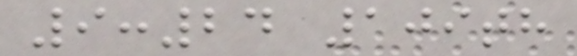9:24 109th
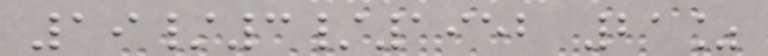19/3/1952 21%
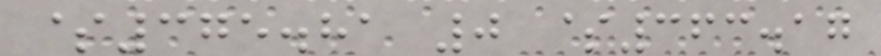$375.81 0 $363.17
